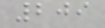209
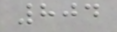804
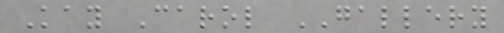Kay Carol GALLERY
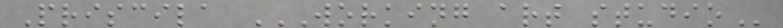Priscila WORKING ART STUDIO
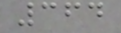364
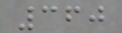360
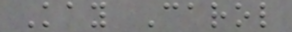Kay Carol
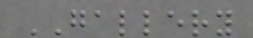GALLERY
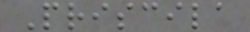Priscila
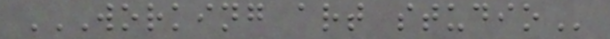WORKING ART STUDIO
